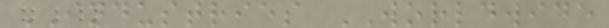INDUSTRIES WORLDWIDE
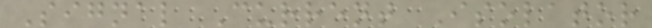Signal Current Isolator
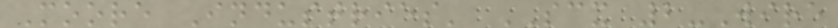Moore Industries' SCX 2-Wire
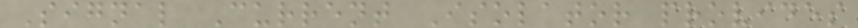Signal Current Isolator provides
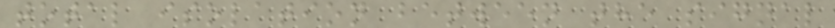total isolation between the signal
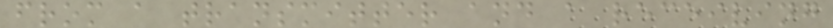from a transmitter and a receiving
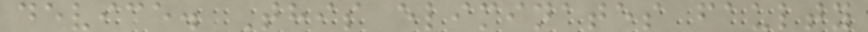device. This eliminates faulty
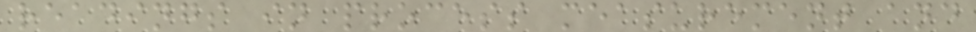readings in process measurement and
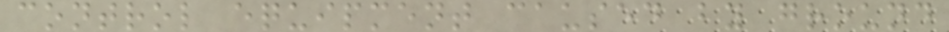control equipment caused by ground
